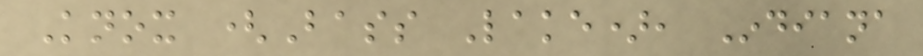Knox (Bass Lake), Indiana
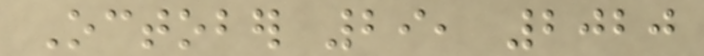October 29, 2020
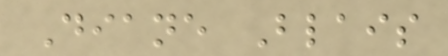Diane Blais
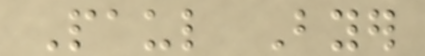Paul Byer
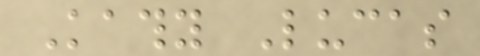Kathy Lucas
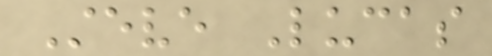Steve Lucas
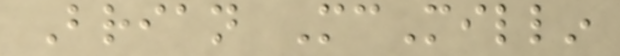Brian McMillin
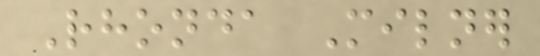Rhonda Milner
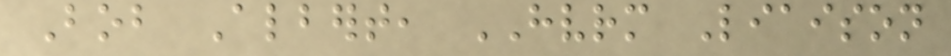Bob Albert, HVRM Liaison
